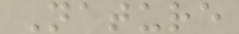Nature
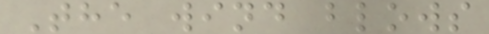The wind blows
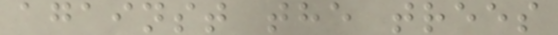against the trees
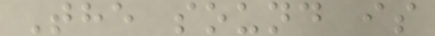The sound is
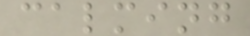calming
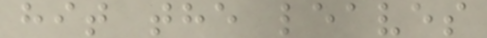hit the leaves
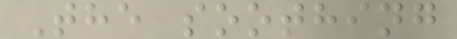The soothing
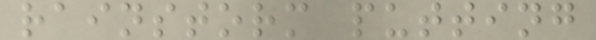rainstorm putting
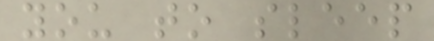you to sleep
